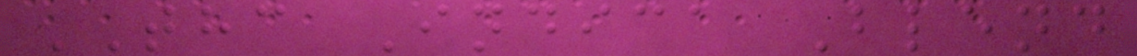THC Indica Blend
